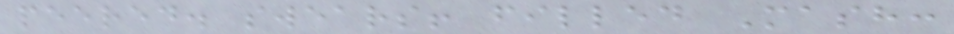peered. swears! filled Mash:
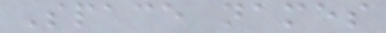Space names
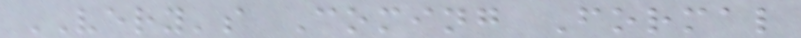VERY's Coming Formal
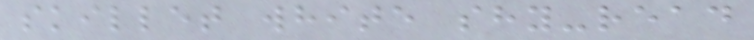skillet white shy-read
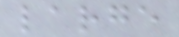large
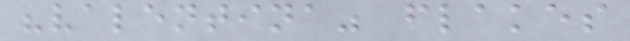"valentina" flakes
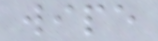wipe
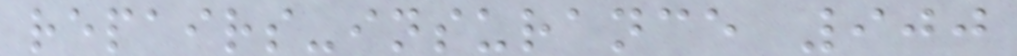repairs-insurance 900
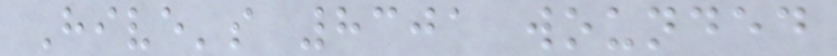Hive's 8301 wounded
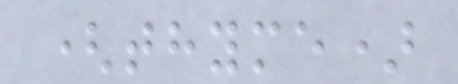(thyme)
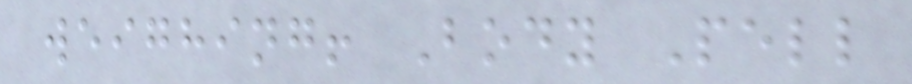weighing! Body Pell
